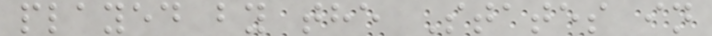played by the States in
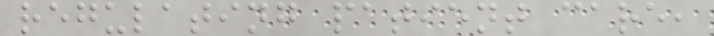regulating patient care,
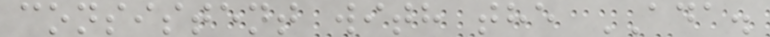consistent with the ADA.
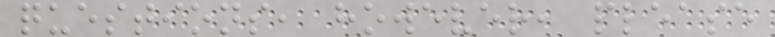questions, however, please
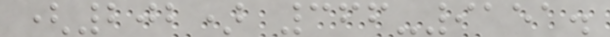(202) 366-9151.
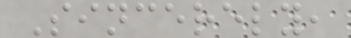Sincerely,
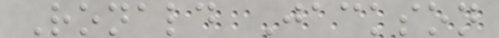Ronald Jackson
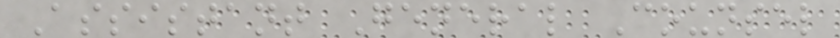Assistant General Counsel
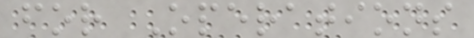for Operations
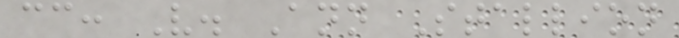cc: V. Ann Stallion
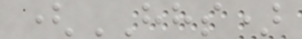(HHS)
